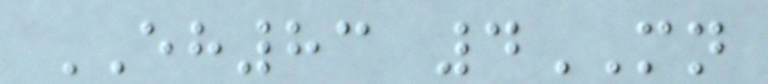EH83 4MN
